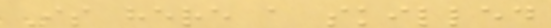Is here a skilled
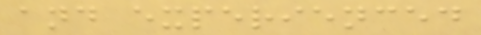and experienced
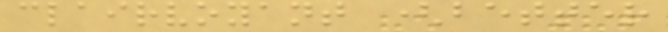clairvoyant (better
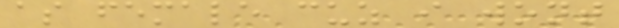as female cuz i wont
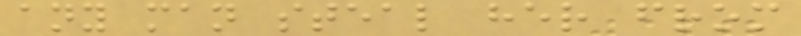any man steal her from
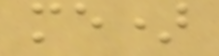me)
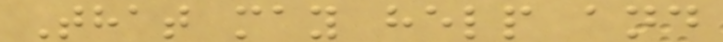That may help and
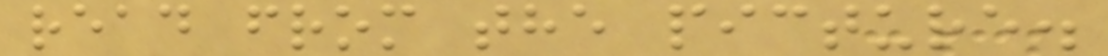read from the picture.
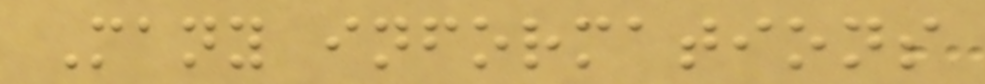Many informations
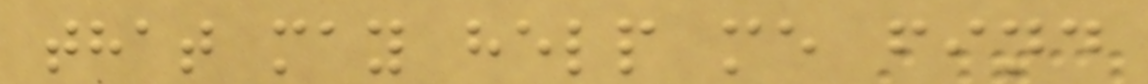that may help me find
